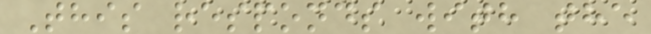This responds with the
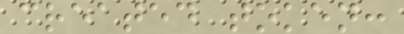created token:
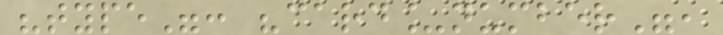"type": "card_number",
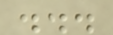...
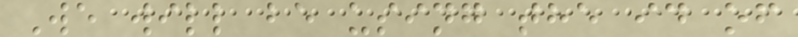We will be using the id of
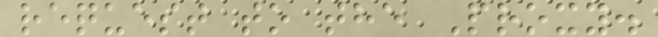request to the Proxy.
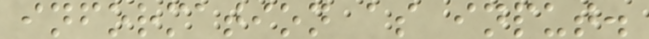information as input.
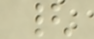{
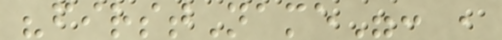"firstName": ,
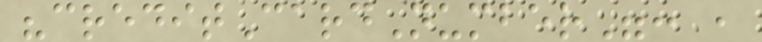"creditCardNumber": ,
